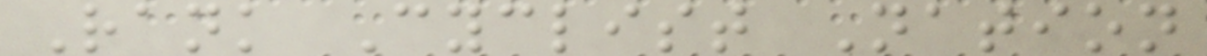Rank Cyclist Nation
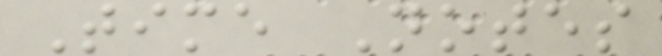Time Notes
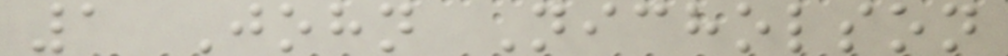1 John Nicholson
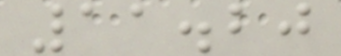11.20
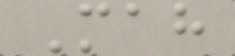Mah
